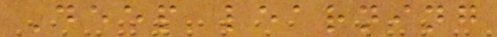Deep learning
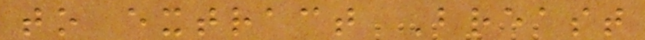to extract Breast
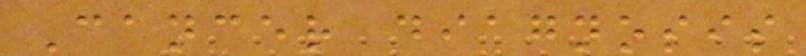Cancer diagnosis
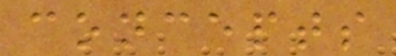concepts
